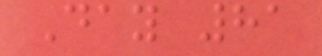Day 81
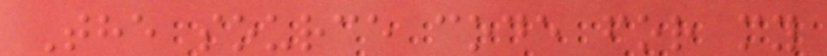The source code for my
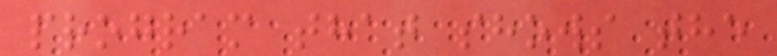program that shows the
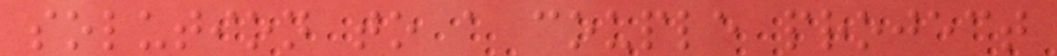solution to a couple project
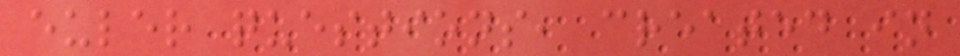euler questions, created in
